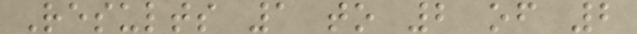Results 1 to 2 of 2
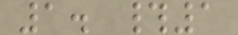1. #1
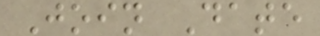Join Date
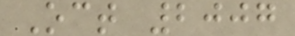Oct 2007
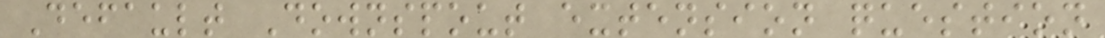Default Downspout extension question
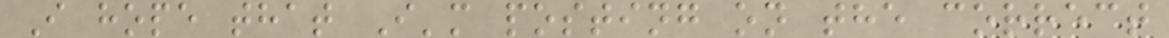I hope that I'm posting on the correct
